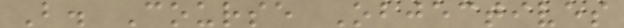B. Course Objectives
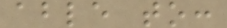able to:
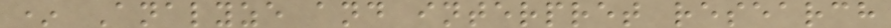* Analyze and interpret research
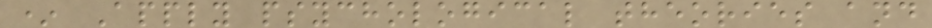* Apply psychological theories and
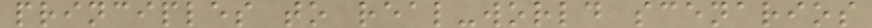principles to real-world scenarios
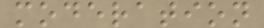moderation
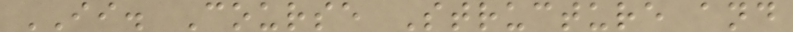II. Course Structure and
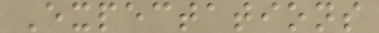Expectations
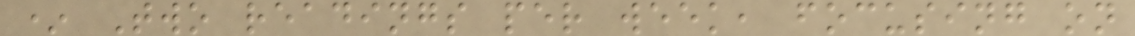* Two readings per week, focusing on
